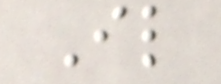Il
